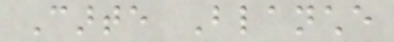Carte Blanche
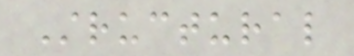Structural
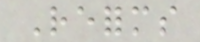Reforms
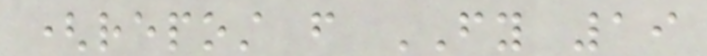(repost from FY 19
